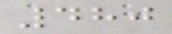480
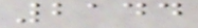2144
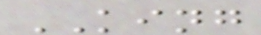KING
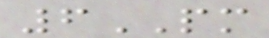6PM
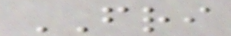FRI
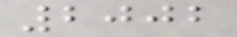2002
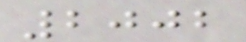2002
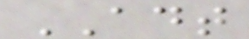ADT
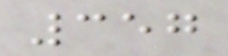357
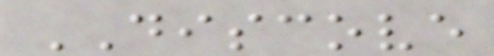DISCOVE
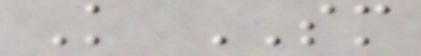K SM
